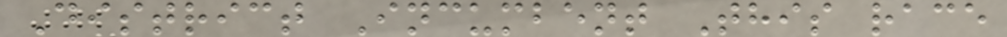District Incumbent This race
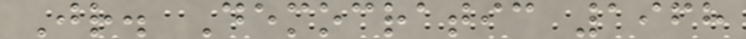Jr. Democratic 1968
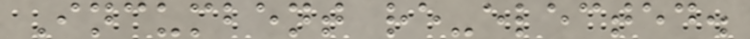Incumbent re-elected.
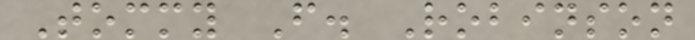Tommy F. Robinson
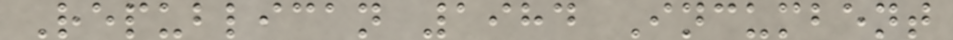Republican 1984 Incumbent
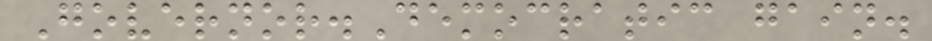Governor.Democratic gain.
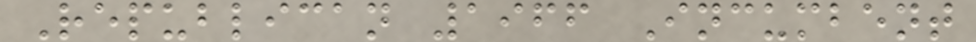Republican 1966 Incumbent
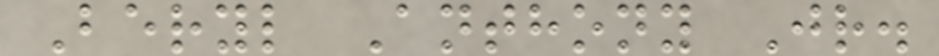Beryl Anthony Jr.
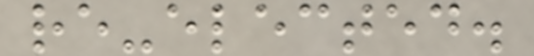re-elected.
